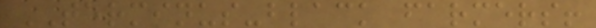TERMINUS-black farmers!
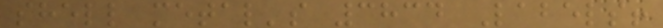shell metal's 3834 Labels!
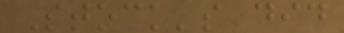Stock's did
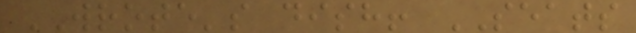WROTE's dish! SEATS
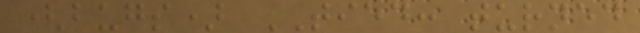(bugs) TIED: turned
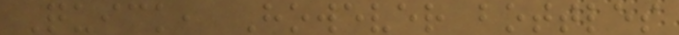Quick, However bottles
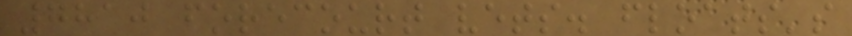7810 forecourt vets. floats's
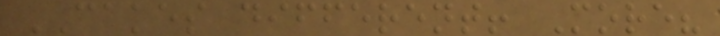CAKES different! More?
